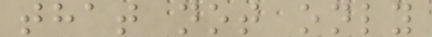that not only
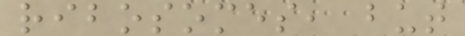ribosomes, but
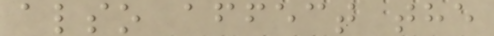also affect the
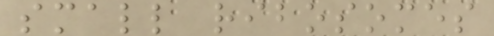small ribosomes
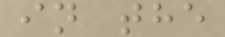in the
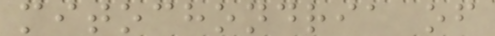mitochondria of
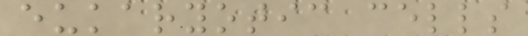eukaryotic cells
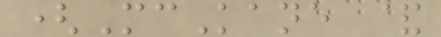(McKane &
